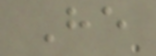He
